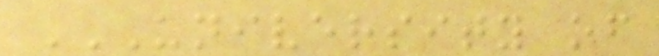UNIVERSITY OF
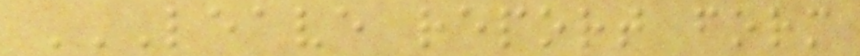LEAVE REPORT FORM
